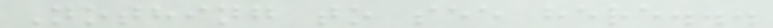Nothing to see here...
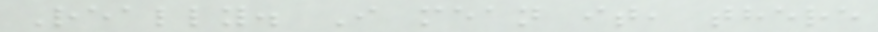Really. I mean it, there
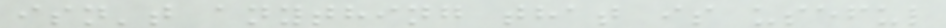isn't anything that is useful
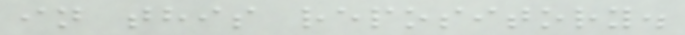in this repository.
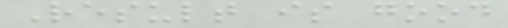Result is good
